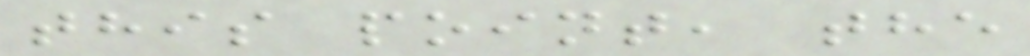this point, the
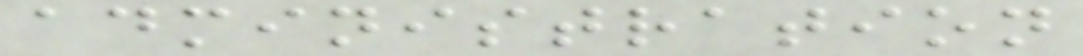administration
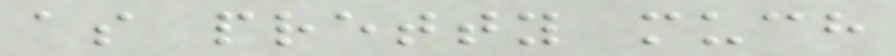as pretty much
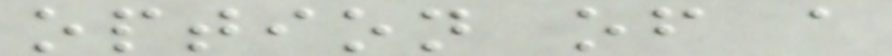option of a
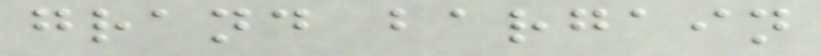grand bargain
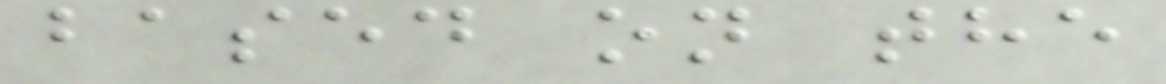based on the
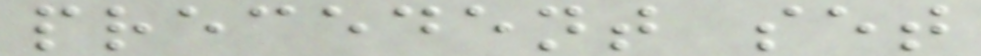precedent set
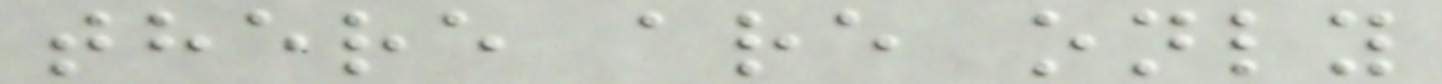there are only
